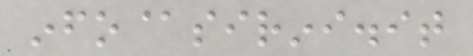info@sirini.it
